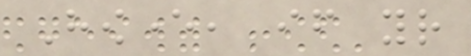However, if your
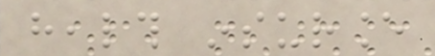health insurance
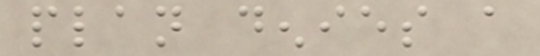plan denies a
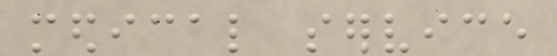medical service
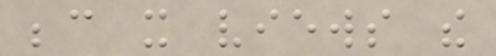because it views the
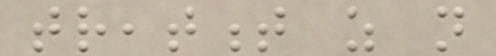treatment as not
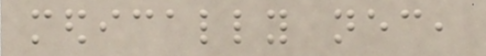medically necessary,
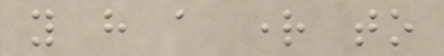you have a right to
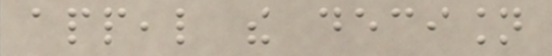appeal the decision
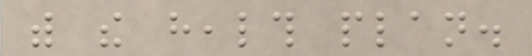with the health plan.
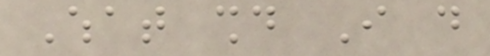What should I do
